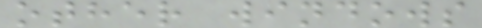other windows
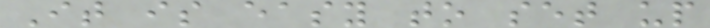It is easy to set up
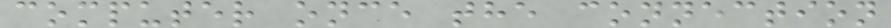computer once the connection
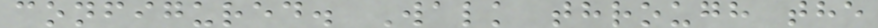configured. Walk through the
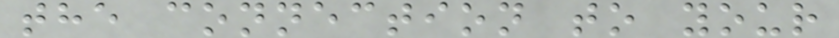the connection to your
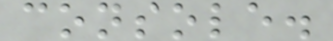console.
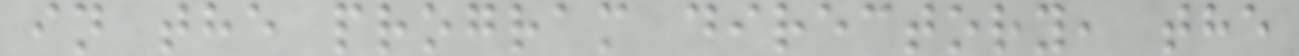in the program directory, the
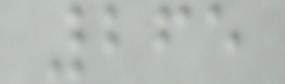265
